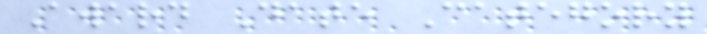Award Date Category
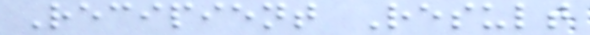Recipient Result
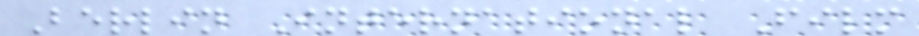Berlin International Film
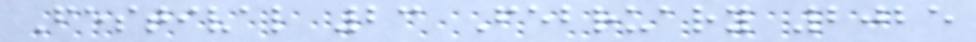Festival 23 February 2025
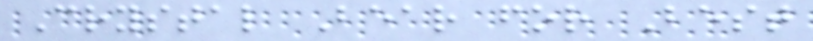Crystal Bear for Best
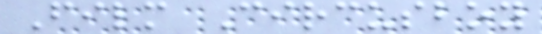Film Circusboy
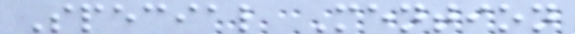Special Mention
